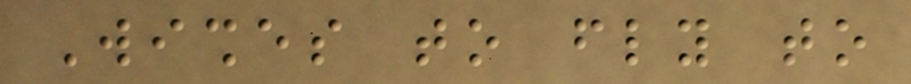Wishes to fly to
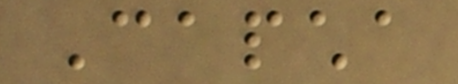Capcha
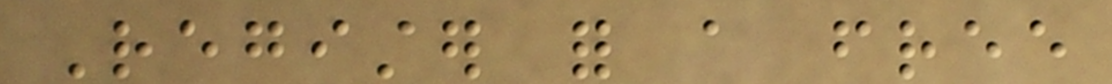Register for a free
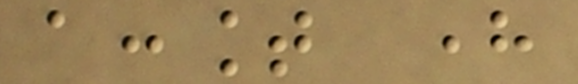account here
